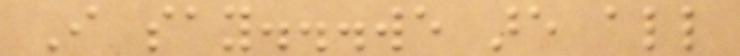I say...we are all
